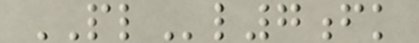PLl7fk
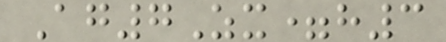Ag7Zx=h3
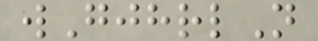wGjhrlN
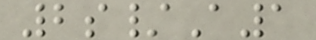2s/A1
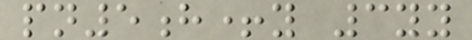pn5h+y 3yy
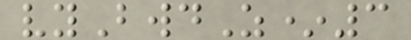vyBwdZ*3
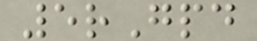5rGpd
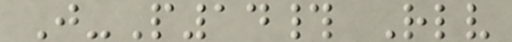J-P14# Rlv
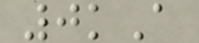0kA
